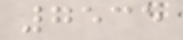7535
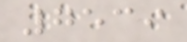7539
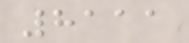8111
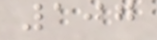107
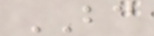BC
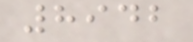8942
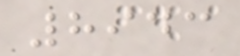8943
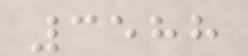3588
